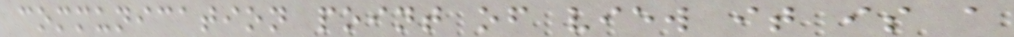communication point of view it is a
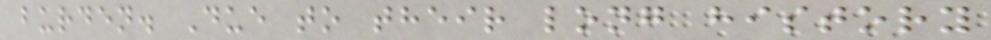burden. Due to their long history
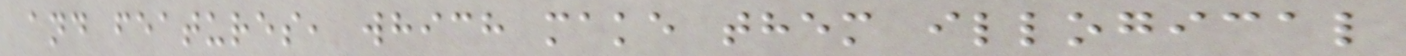and features, which make them illogical
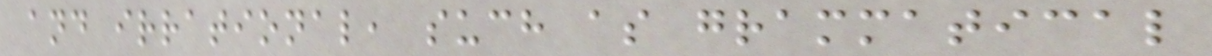and irrational, such as grammatical
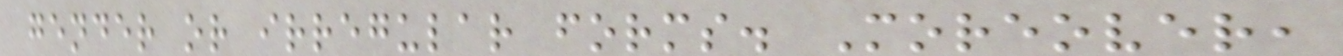gender or irregular forms. Moreover,
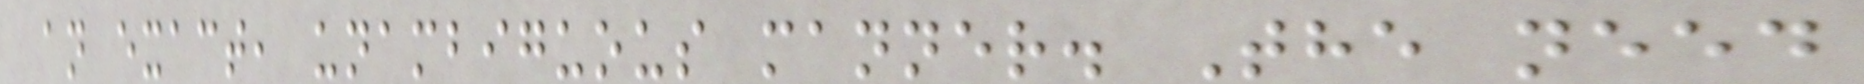an exact, unambiguous manner. The need
